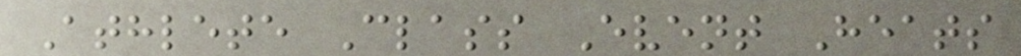Athlete Class Event Heats
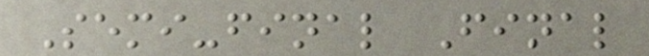Semi-final Final
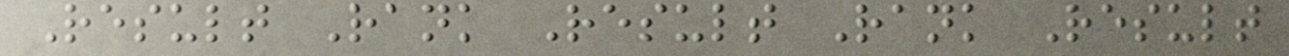Result Rank Result Rank Result
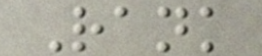Rank
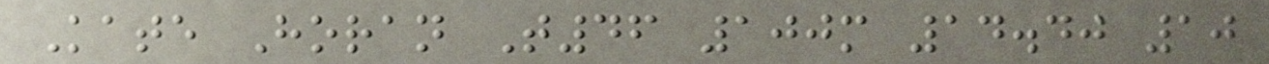Kate Horan T46 100m 14.40 10
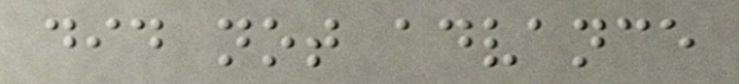did not advance
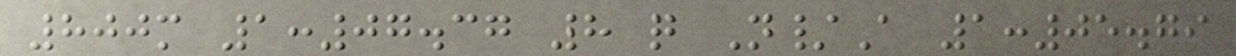800m 1:07.37 8 q N/A 1:05.79
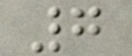7
